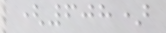(608)
